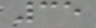35
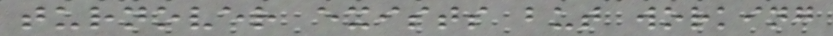turnover exists but working
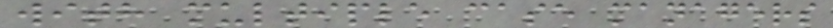with multiple case managers
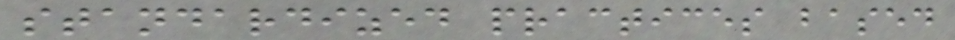standardized practices based
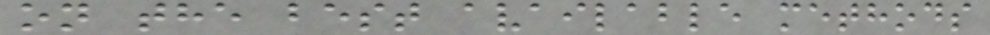on the best available methods
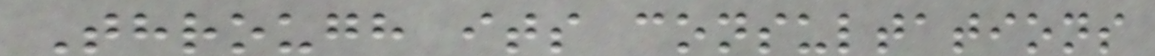Through its consultations
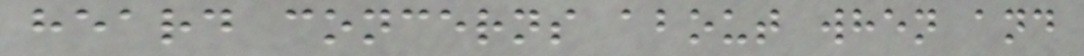heard concerns about when and
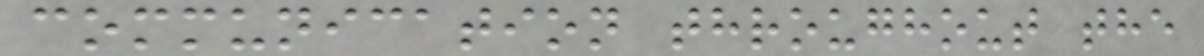communication throughout the
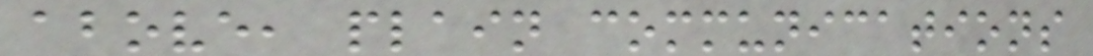above, plain communications
